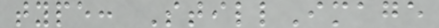type: StillImage
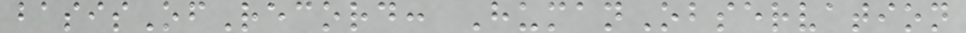basisOfRecord: HumanObservation
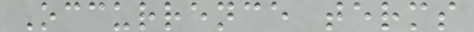Occurrence terms
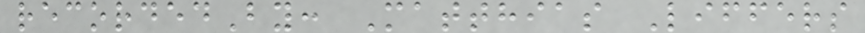recordedBy: Matthias Liffers
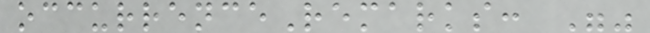occurrenceRemarks: ""
